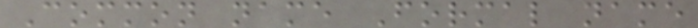Common name Formal name
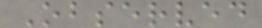Observed
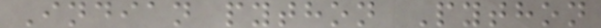Indian python Python
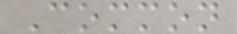Common
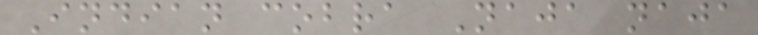Indian cobra Naja naja
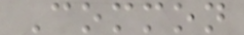Common
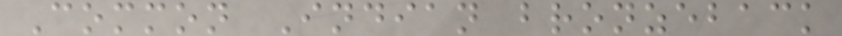Common Indian bronzeback
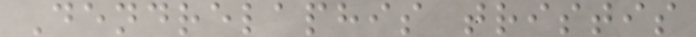Dendrelaphis tristis
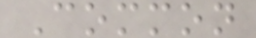Common
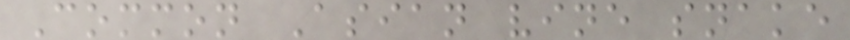Common Asian vine snake
